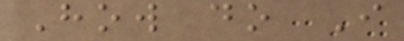How do I
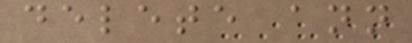delete ann
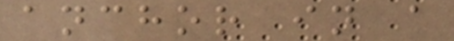anchor in a
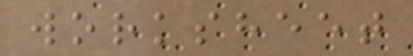worksheet
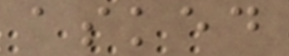asked
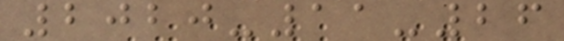2020-11-26
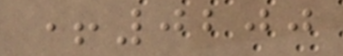+0200
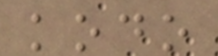kodo
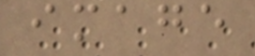image
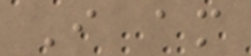I am
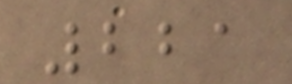221
